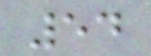54
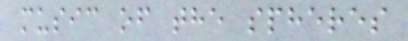music of the spheres
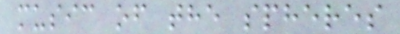music of the spheres
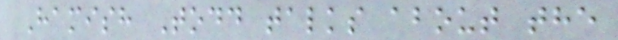Hamish Todd talks about the
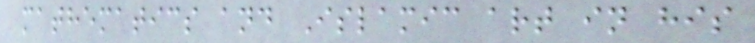mathematics and Islamic art in his
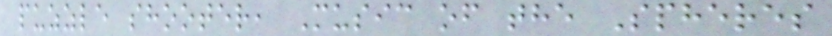puzzle shooter, Music of the Spheres
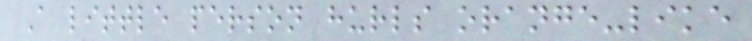A little person hurls orange-like
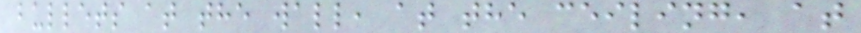bullets at the wall, at the ceiling, at
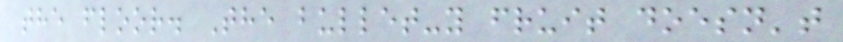the floor. The bullet-y fruit doesn't
